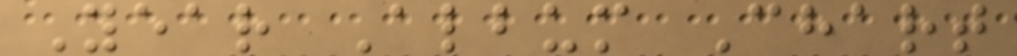Year Album Chart
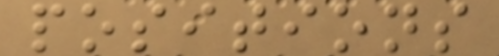positions
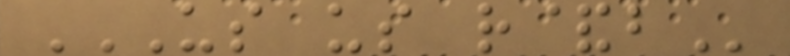US US R&B
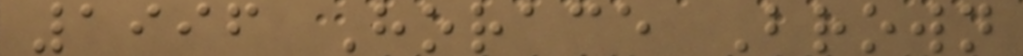1996 Horace Brown
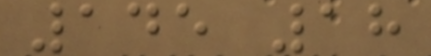145 18
